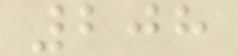208
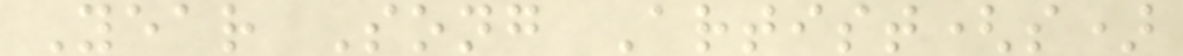Year Song Artist(s)
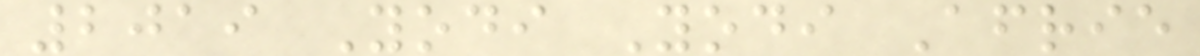2019 Yodi Yodi Afrie
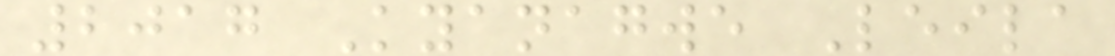2017 Kyanagwe Leila
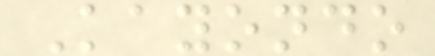Kayondo
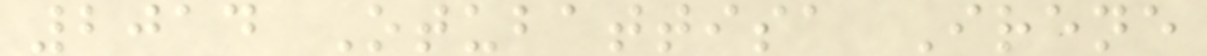2014 Otubattisa Irene
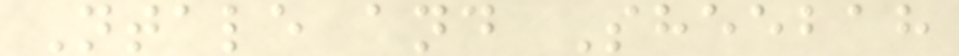Ntale and Sheebah
